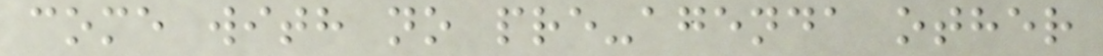come with no pre-agenda other
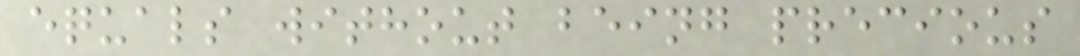equals without being precious
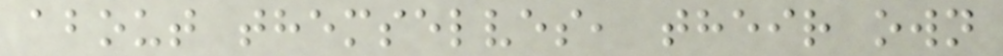about themselves, their own
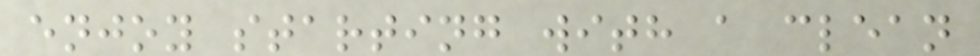enjoy starting with a clean
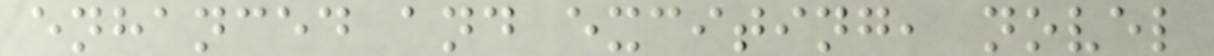enhanced and exciting, novel
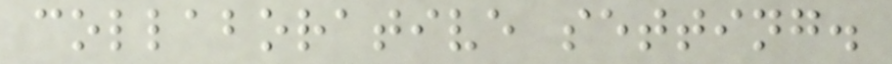collaborative setting.
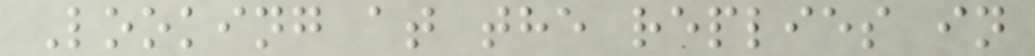Looking at the replies in
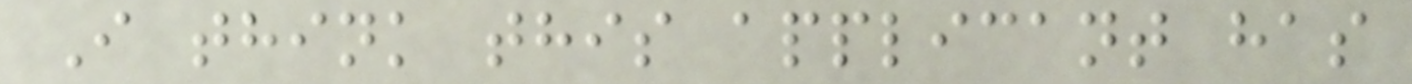I think this applicant has
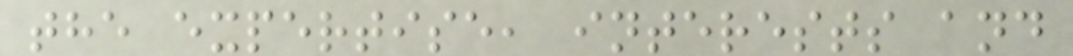the expertise, interests and
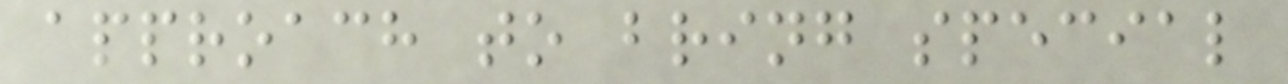approach to bring special
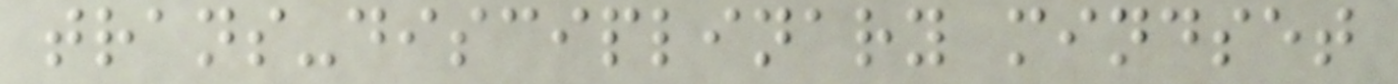trans-disciplinary mindset
